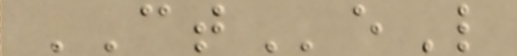CTeL
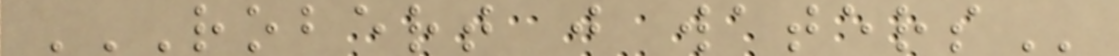ROBERT J WATERS
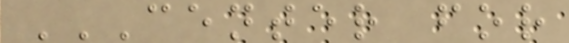CENTER FOR
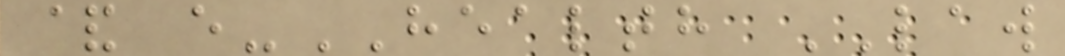& e-HEALTH LAW
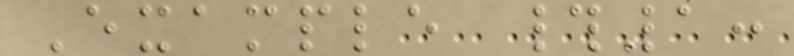Example #1:
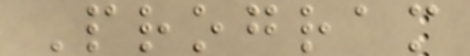Program
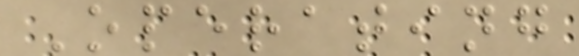Operating
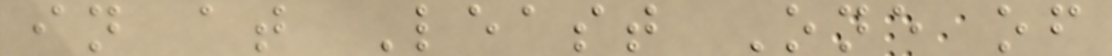in at Least One of
